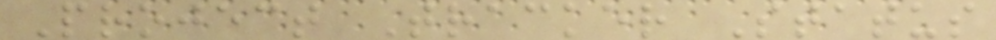Project Tracker Status
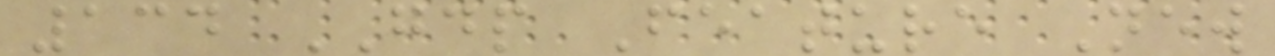134 GDP Feature New
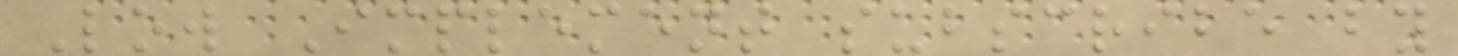Low Implement subscribe by
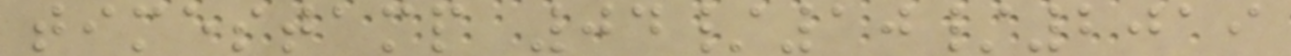timestamp 04/10/2019
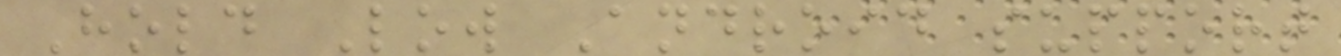Hold Low Android support
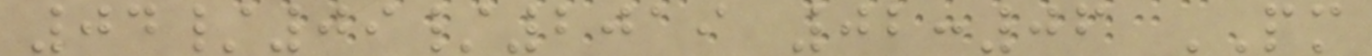04/09/2019 02:06 PM
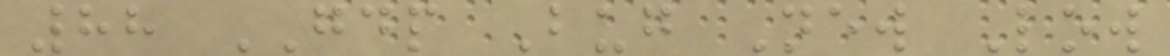88 GDP Bug New Low
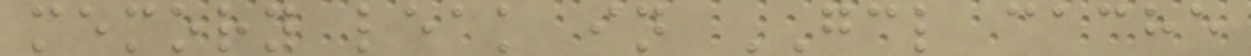memory leak in GCL cache
